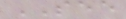SEE
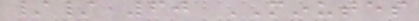// 60 MINUTES
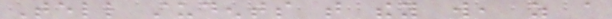Tell students that they will, as a
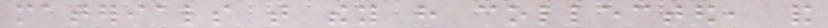materials that they have collected, and
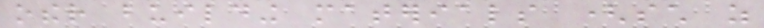other building materials (such as
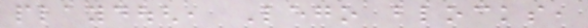playdough, Lego blocks,
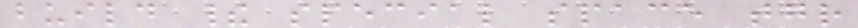build their special space together
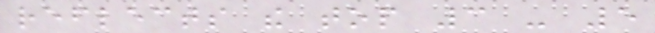reflects the top 3 - 5
